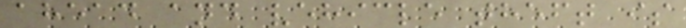ahead and vehicle theft is
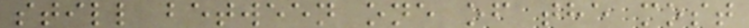still between one of the most
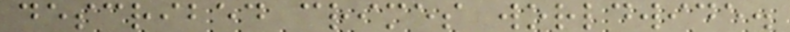described crimes worldwide.
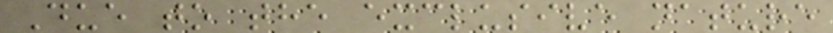Due to the exclusive nature
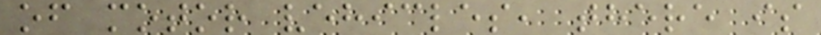of motor vehicles, there is
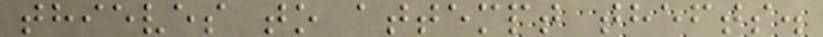thieves to attempt thefts.
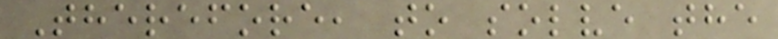Therefore, to solve the
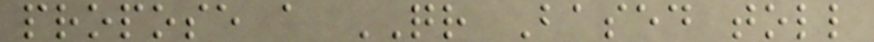propose a QR Based toll
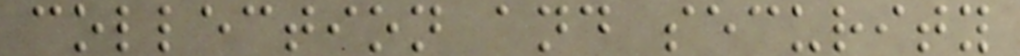collection and security
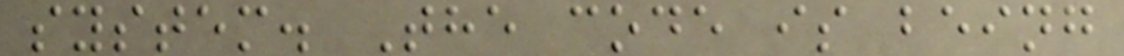system. The code is being
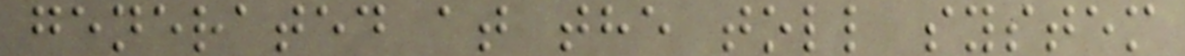generated at the toll system
